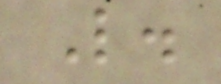L.
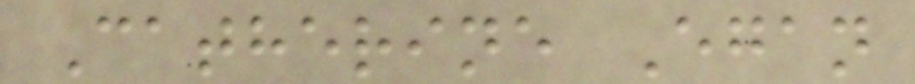Catherine Egan
